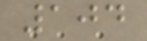104
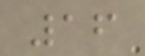16
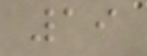19
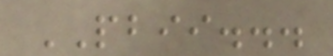PBII...
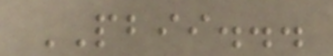PBII...
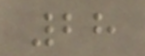28
